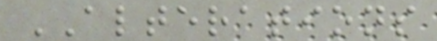ALTERATIONS
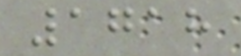1718
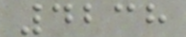4238
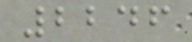2246
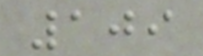109
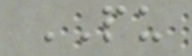PU
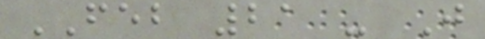FEB 21 - J
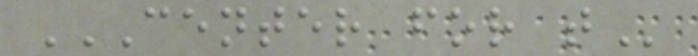CENTER FOR T
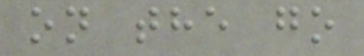on the go
